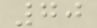70
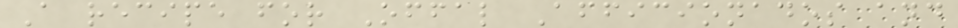A recipe for Offal Afficionados and
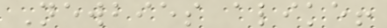Newbies alike!
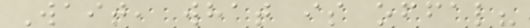Wait, what is offal?
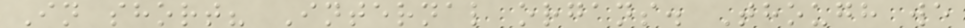In short? Internal organs. Though we
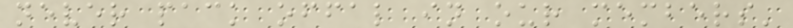never pack offal in our members'
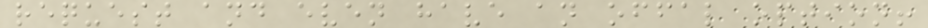request and even have an offal option!
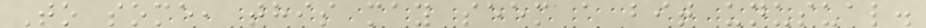To some, this may seem a bit unusual.
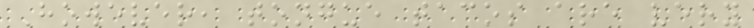However, tongue tacos are very
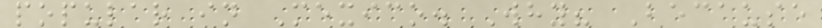popular in Mexico. Why? Because
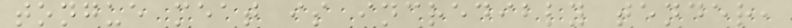tongue meat is incredibly tender,
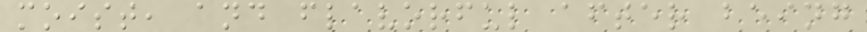moist, and flavorful after being
